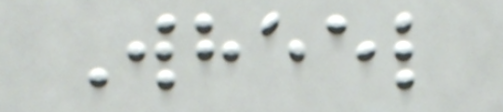Wheel
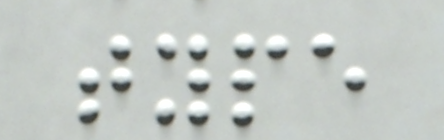type
